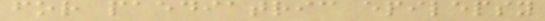for paediatric epilepsy
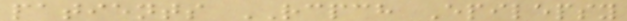patients RCPCH Epilepsy
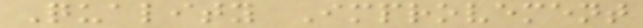Quality Improvement
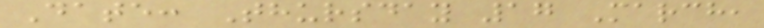Date: Thursday 17 March,
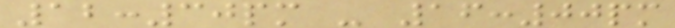12:30pm - 16:00pm
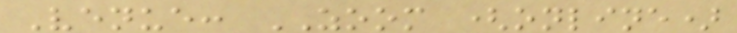Venue: ZOOM (online)
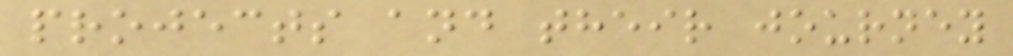projects and their journey
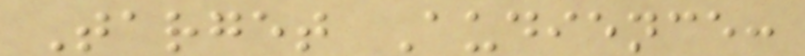Target Audience:
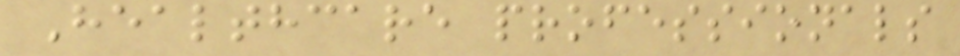Healthcare professionals
